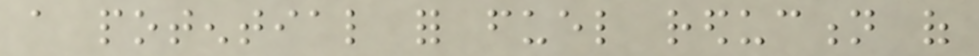a potential for fuel reduction of
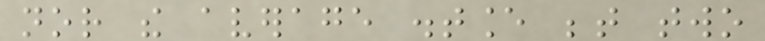nor the average distance between two
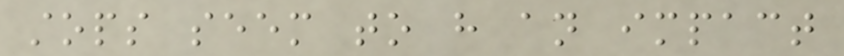stops seem to have an impact
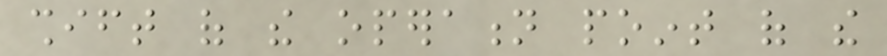shift of the operation point of the
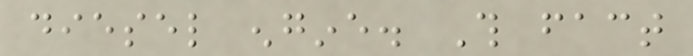diesel engine. This fact
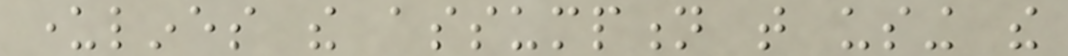underlines the assumption that using the
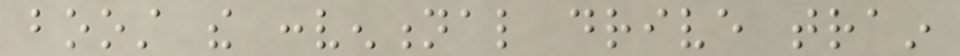boost the conventional drive train
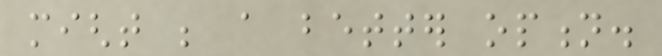might be a better option.
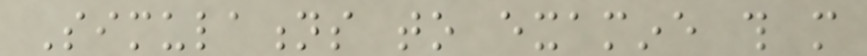Simulations to examine this more
